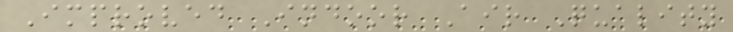Improved Indoor Air Quality
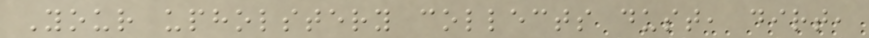Your upholstery collects dust, dirt,
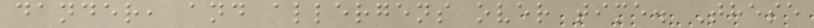dander, and allergens over time. These
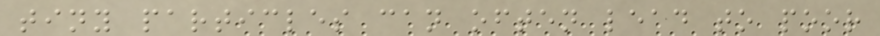tiny particles can often lead to poor
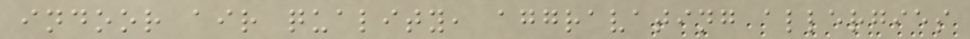indoor air quality, aggravating allergies
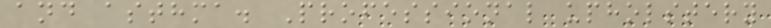and asthma. Professional upholstery
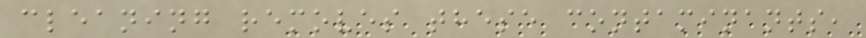cleaning removes these contaminants,
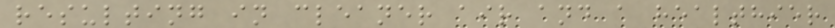resulting in cleaner air and a healthier
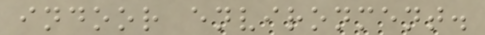indoor environment.
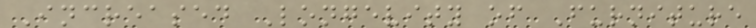Increased Longevity of Furniture
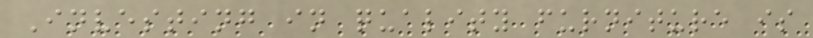Investing in quality furniture is
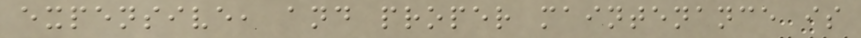expensive, and proper maintenance is
